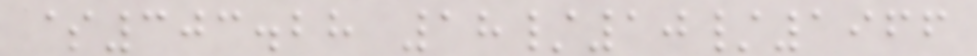$303.28 18/10/1966
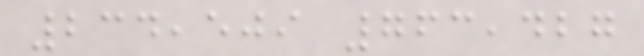234,509 763,427
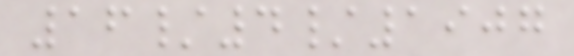16/4/1907
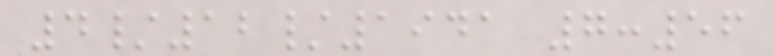4/12/1941 7:56
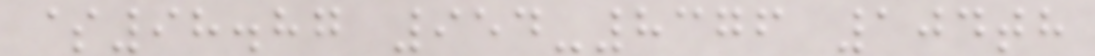$98.87 954-8376 104th
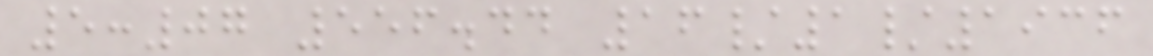5:07 556.44 16/1/1936
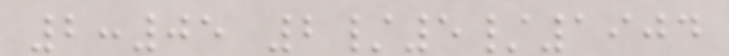2:05 2/5/1904
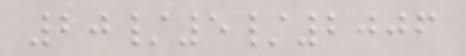20/5/2006
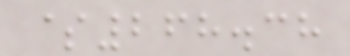$268.38
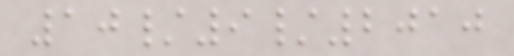10/9/2010
